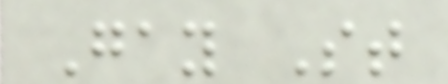Gay St
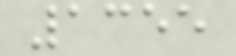1355
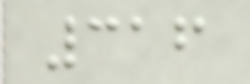316
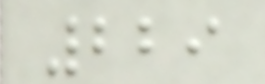229
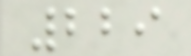229
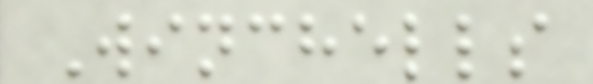Winchells
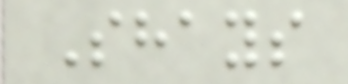Shays
